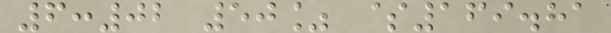6:02 50% $169.81
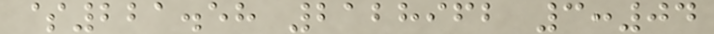$221.58 2128962 3:04
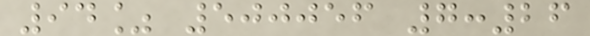94% 500056 7:26
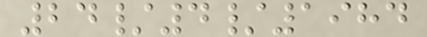24/4/1984
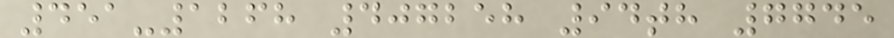451-1268 407258 94th 7745
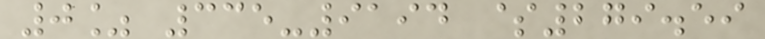0% 335-9194 $279.59
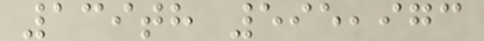139th 595,973
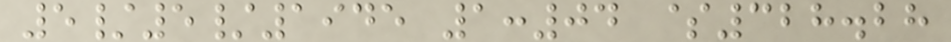5/5/1945 1:04 $328.28
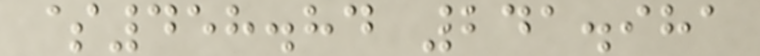$458.84 241.981
